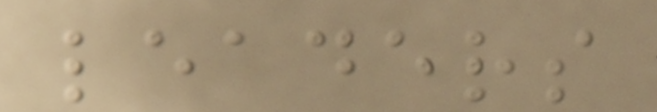leaders
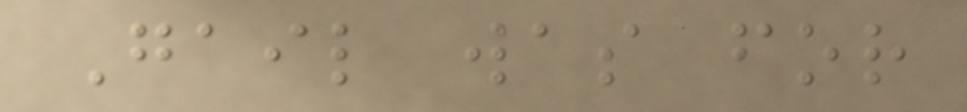Gail was for
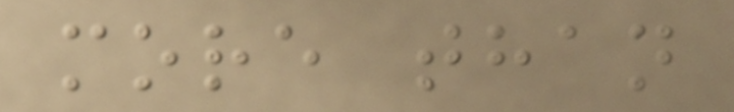more than
